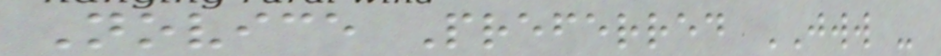Novice Preferred JWW -
